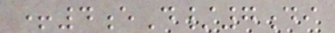+4eD/7di
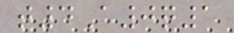t4A0q1
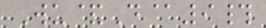Wu&D@9#
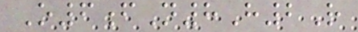O6fN8H2R
